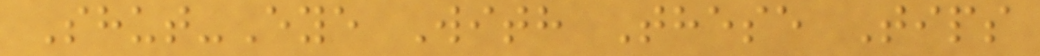Shut-Eye With These Tips
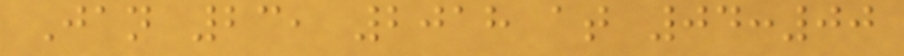Jan 23, 2018 at 04:00
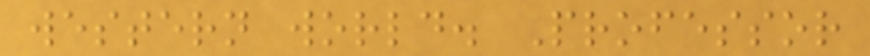western world. Professor
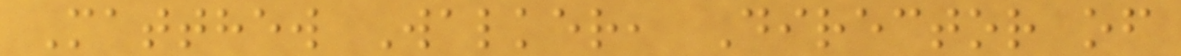Matthew Walker, Director of
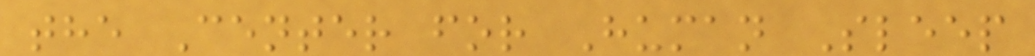the Center for Human Sleep
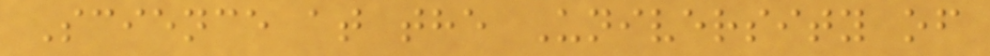Science at the University of
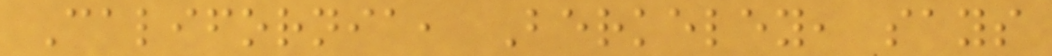California, Berkeley, says
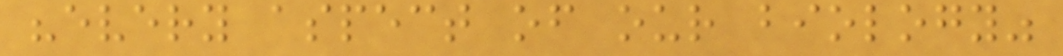"every aspect of our biology"
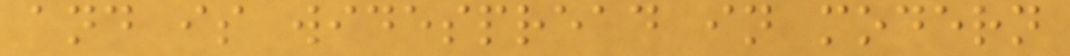and is widespread in modern
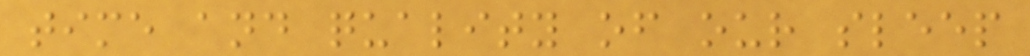time and quality of our sleep
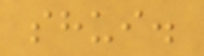shui.
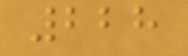228
